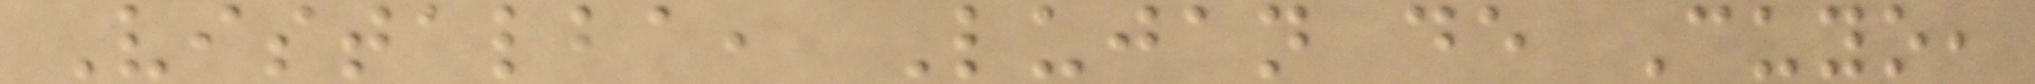Vistalba, Lujan de Cuyo,
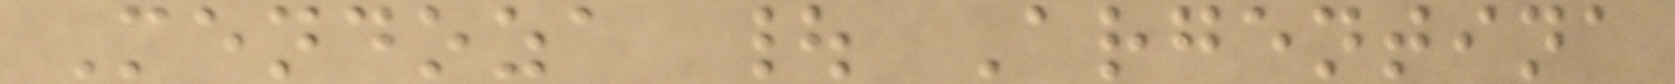Mendoza | Argentina
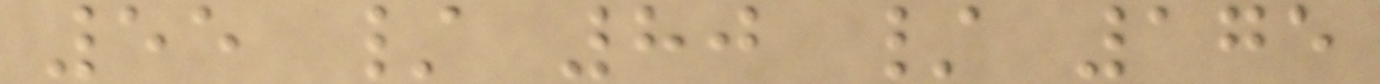55 / 80 / 175
